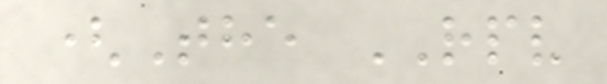(The RPV
